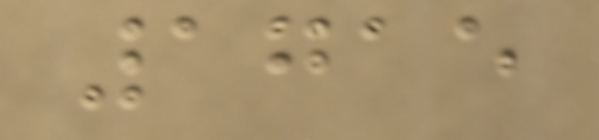1715
